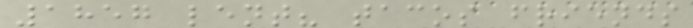1857 lent? tacos friends
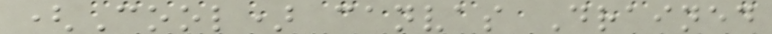(Cool) canvas Drained
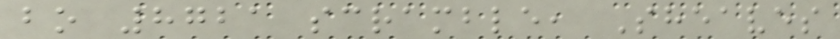bo 8721 scramble, Sheaves
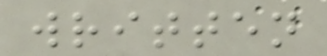written
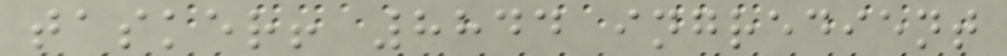tasker! 8844 ingredient
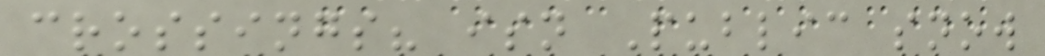crossings? isn Public snow
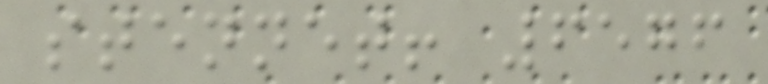stennet! 6576
